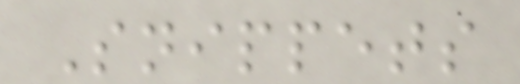Snippets
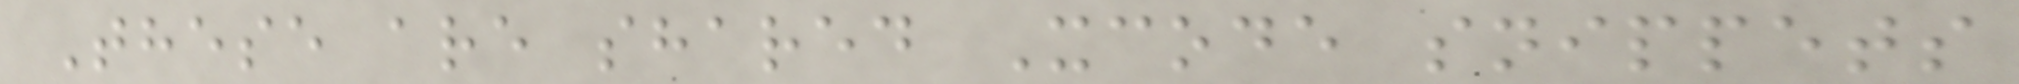These are shared Xcode snippets
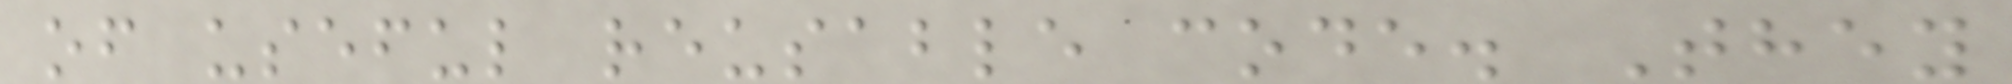of useful reusable code. They
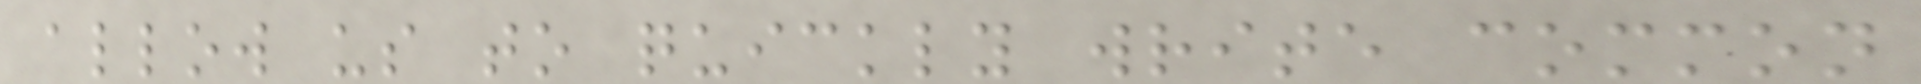allow us to quickly write common
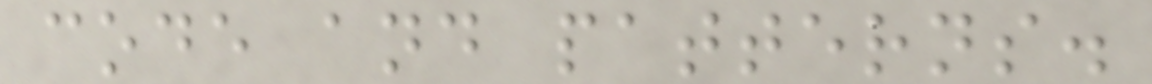code and patterns.
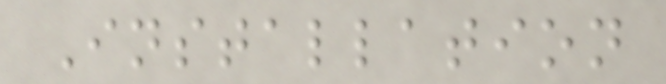Installation
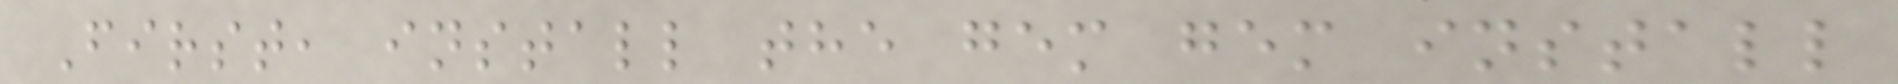First, install the gem gem install
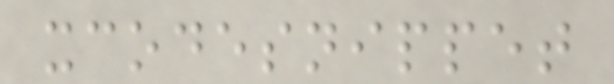xcodesnippet
